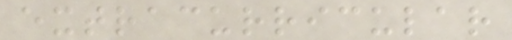extracurricular
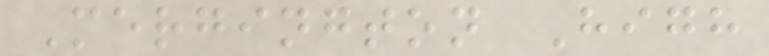Mergington High
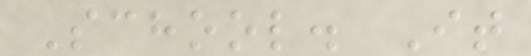School. It
